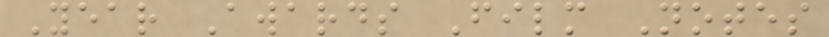Year Awards Film Notes
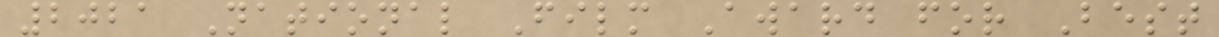2021 National Film Award for Best
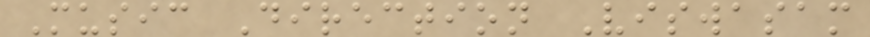Music Direction Viswasam
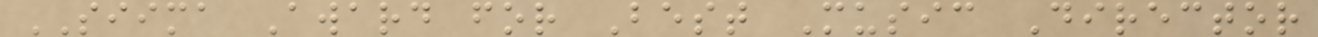SIIMA Award for Best Music Director
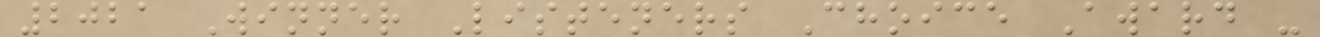2021 Winner Listeners Choice Award -
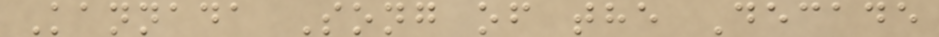Kannada Song of the Decade
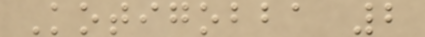Kotigobba 2
